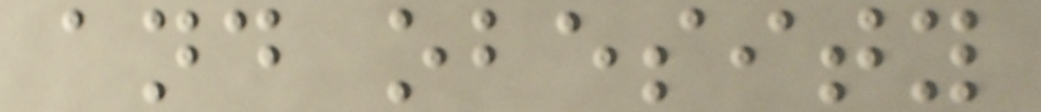and obesity
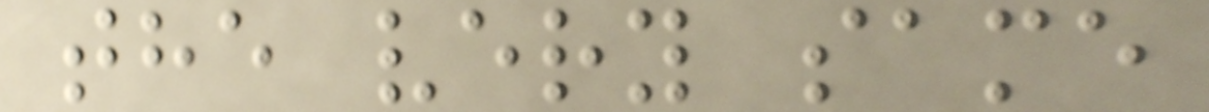the very same
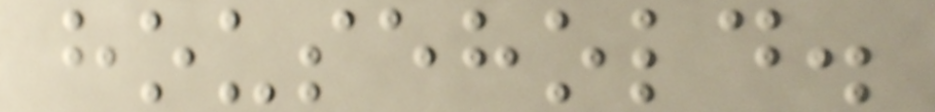household.
